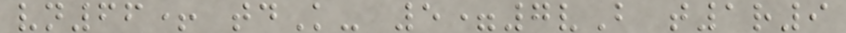vn66+ tdK- 5=7vB t1r9
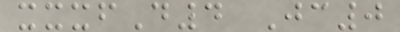xxxfD4 Jc0
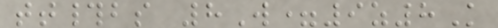tt#bs 8W=9z8K
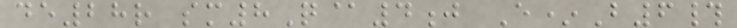de28r sm8Q@4j E*B6#
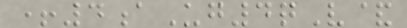+4aUg4qV&
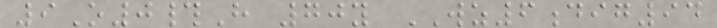9O0#H 70y WZ6dig94
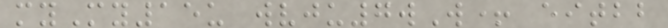myMy15u wvju7wW+ eitbb
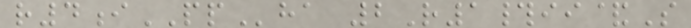r4iPPha 2R1#ii&S
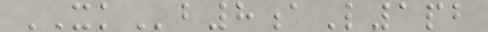XKb8aL1pb
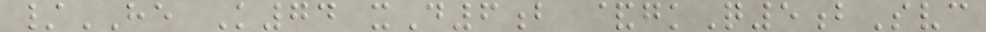/HE K74 xD6b &gkQ5bSvc
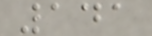141
